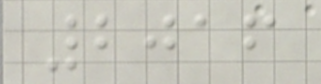2016
